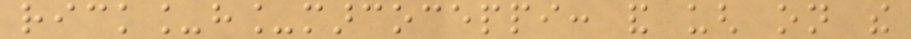rick_h_marcoceppi: and ugh on the
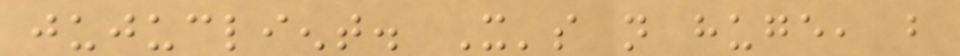jujuclient. It's not huge, but
